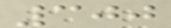300
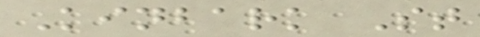Kinbark St
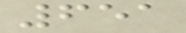651
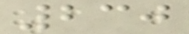230
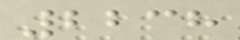2238
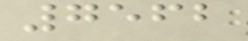7562
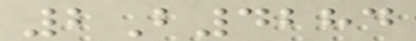2B4284
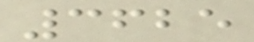3625
